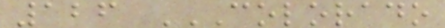126 COLORADO
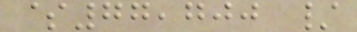$77,700 /
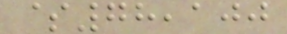$78,100
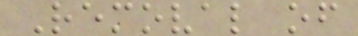Removal of
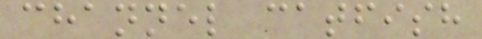channel catfish
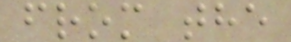from the
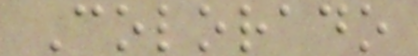Colorado
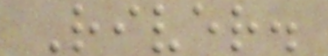River.
